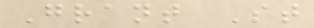Grant St
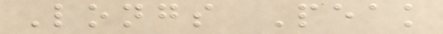Longs Peak
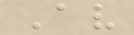Av
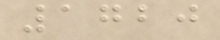1720
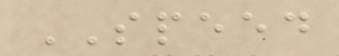SPEED
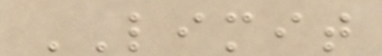LIMIT
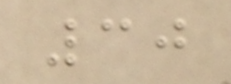30
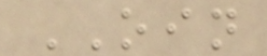OIN
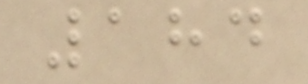184
